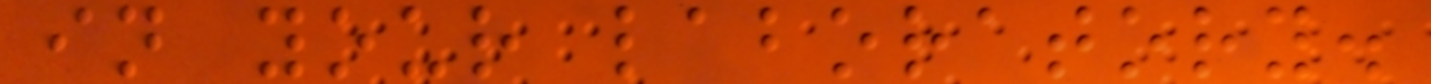in your laboratory.
